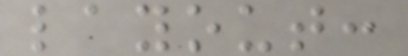layout:
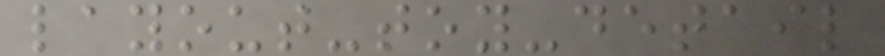layout-toy-detail
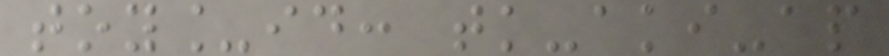toy_id: tk-aki-ap
